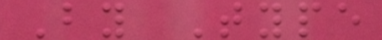By Type
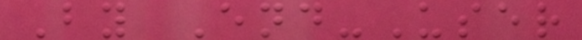By End-User
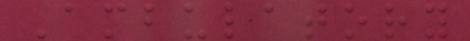Ambulatory
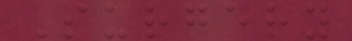Surgery
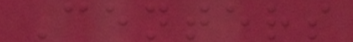Centers
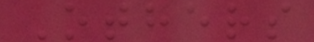Others
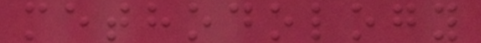methodology
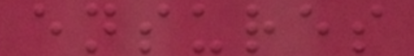ensures
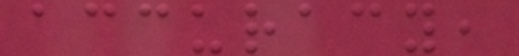accuracy,
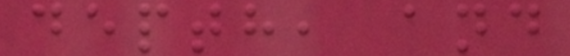depth, and
